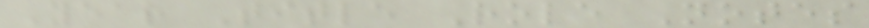Year Title Role Notes
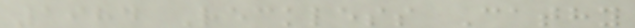1984 Reckless Cathy
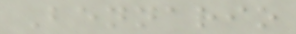Bennario
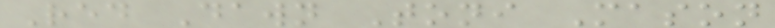Red Dawn Toni Mason
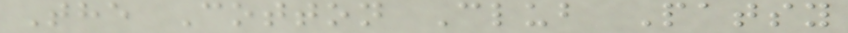The Cotton Club Patsy
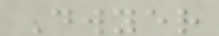Dwyer
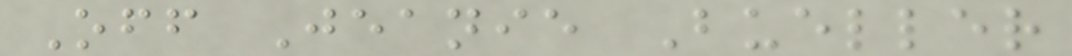Off Jeanie Bueller
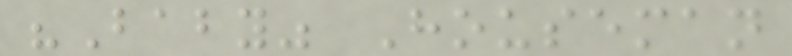"Baby" Houseman
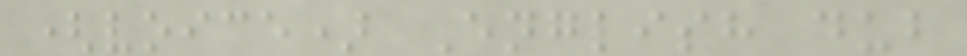(voice) English dub
